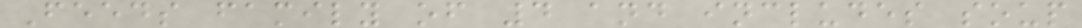Feeds family of 4 and includes soup
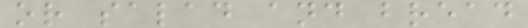or salad and bread
